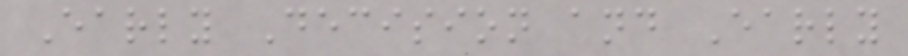Early Decision and Early
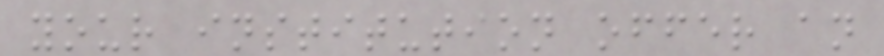your institution offer an
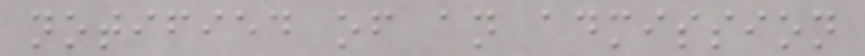notified of an admission
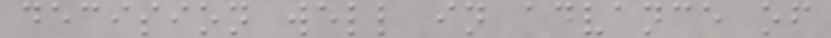decision well in advance of
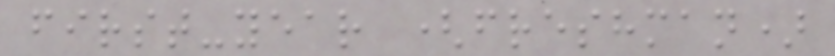first-year (freshman)
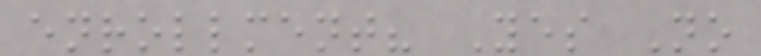enrollment? Yes No
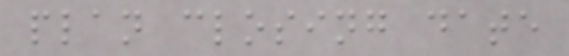plan closing date
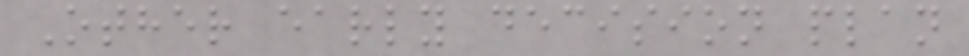Other early decision plan
